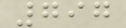797
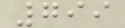799
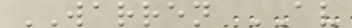WARREN AV
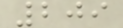209
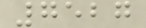7527
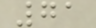71
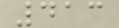413
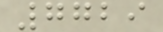7729
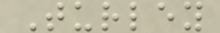Turley
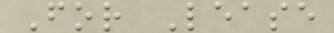For Lease
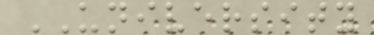UNIVERSITY
